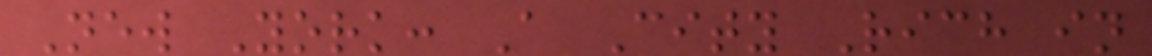New York: A City Rich in
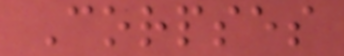Corpses
